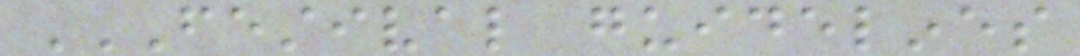FESTIVAL GUIDELINES
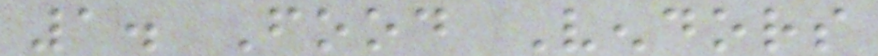1. Food Vendors
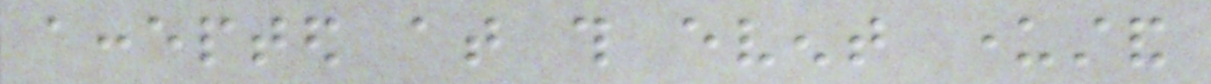accepted at this event understand
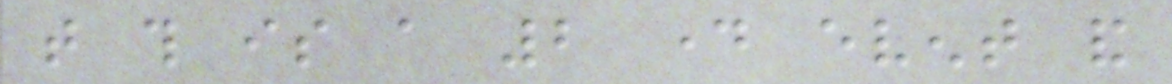that this is a 2 day event and
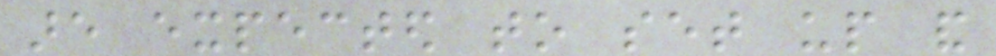are expected to set up and
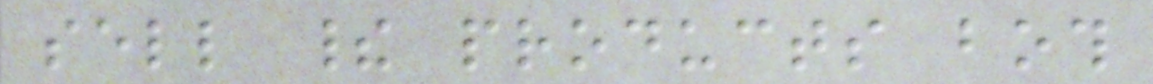sell their products both
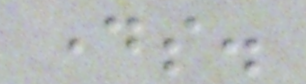days.
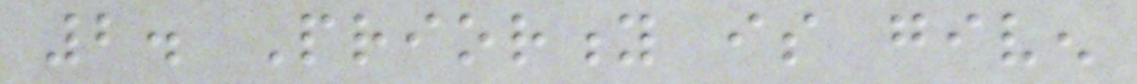2. Priority is given
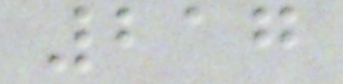217
